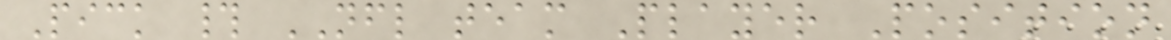Pick # NFL team Player Position
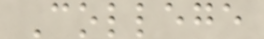College
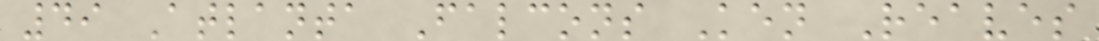49 Atlanta Falcons Ken Reaves
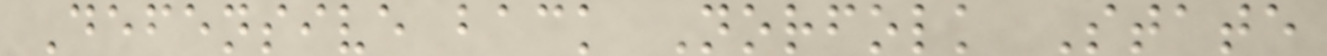Defensive back Norfolk State
